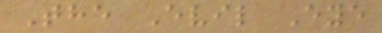The Evil Eye
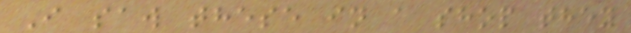I saw these in a shop they
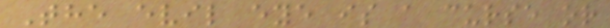The evil eye is a curse or
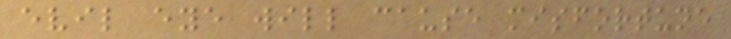evil eye will cause misfortune
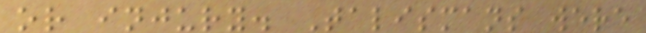or injury. Talismans were
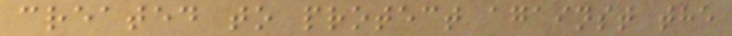created to protect against the
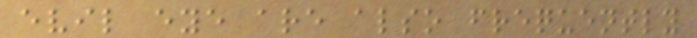evil eye are also frequently
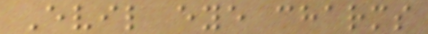Evil eye charms
